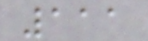111
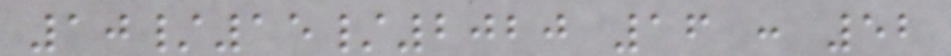10/15/2020 16 : 52
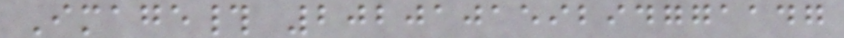Image# 202010159294771147
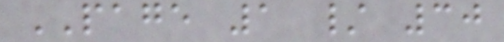PAGE 1 / 30
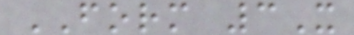FORM 3X
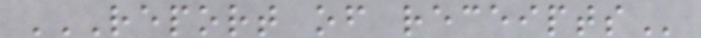REPORT OF RECEIPTS
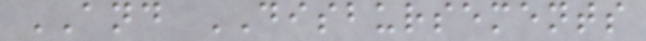AND DISBURSEMENTS
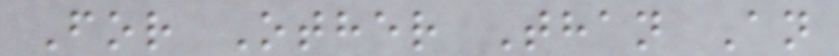For Other Than An
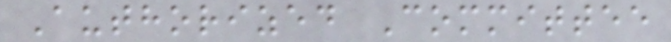Authorized Committee
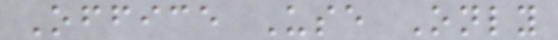Office Use Only
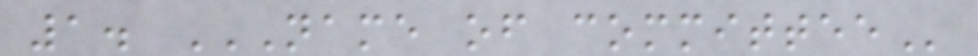1. NAME OF COMMITTEE
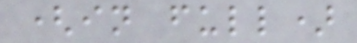(in full)
